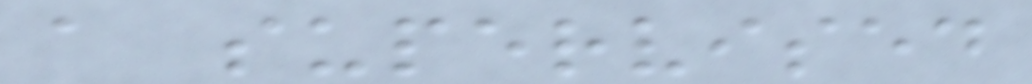a supervised
